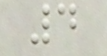4
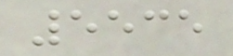5535
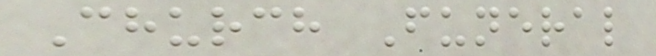Church Funeral
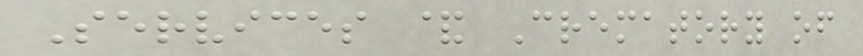Services & Crematory of
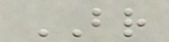BR
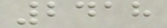2418
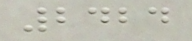2424
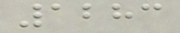1283
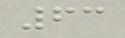63
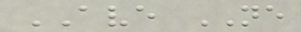AVE NE
